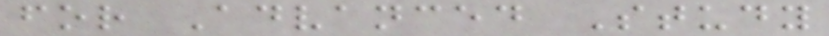for Advanced Study
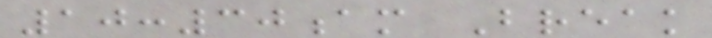10:30am Break
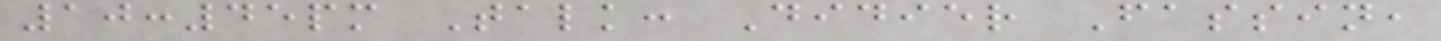10:45pm Talk: Didier Fassin,
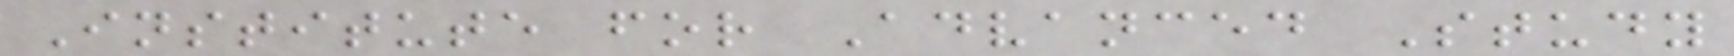Institute for Advanced Study
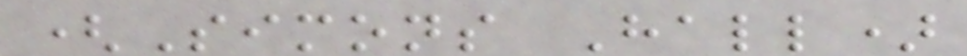(Simons Hall)
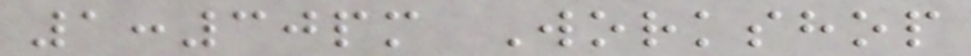1:30pm Workshop
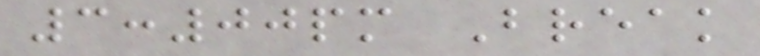3:00pm Break
